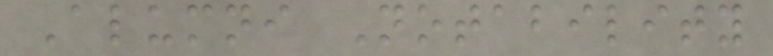Alumni Notability
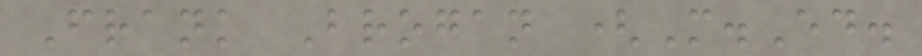Frank Brogan (M.Ed.
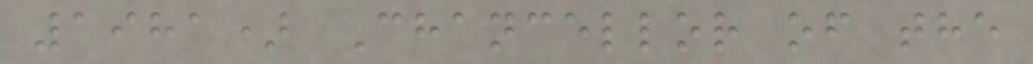1981) Chancellor of the
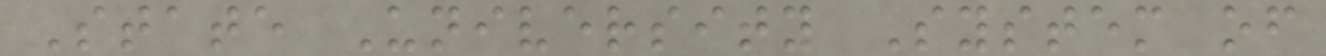State University System of
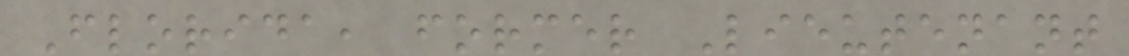Florida, former Lieutenant
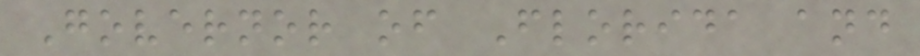Governor of Florida and
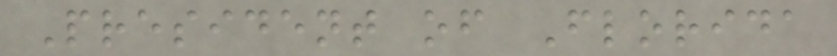President of Florida
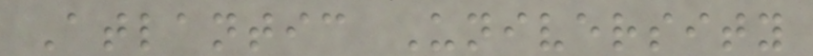Atlantic University
